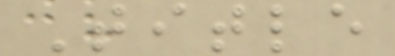Title
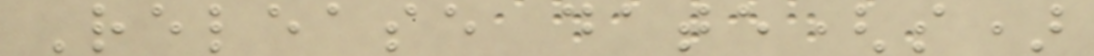Release date(s)
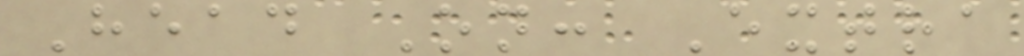Head On: Extra
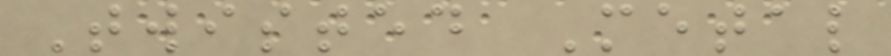Twisted Metal
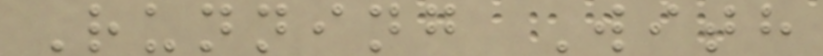Running With
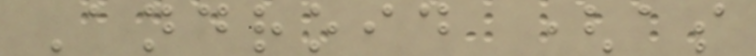Android (as
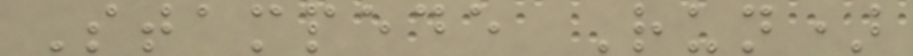Stampede Run)
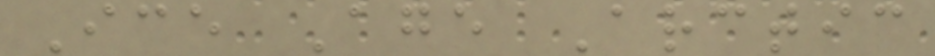Ice Age Arctic
